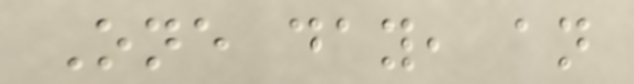One day, an
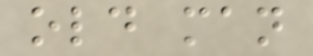old man
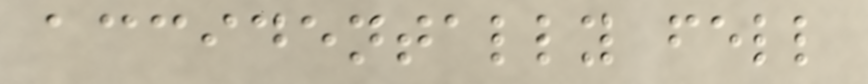accidentally fell
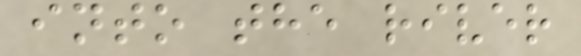into the river
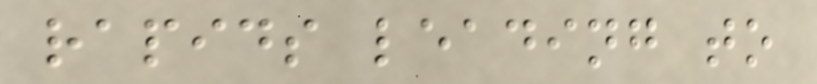rapids leading to
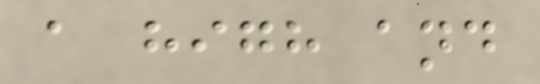a high and
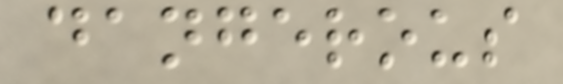dangerous
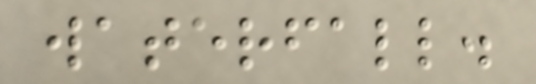waterfall.
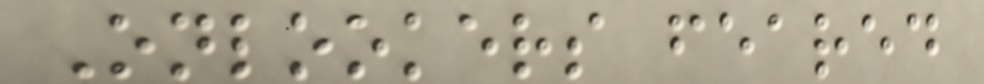Onlookers feared
